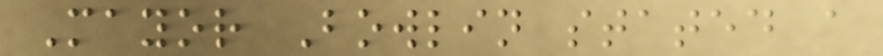Mayor Bowlin stated a
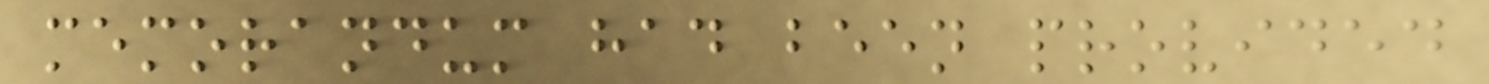memorandum had been provided
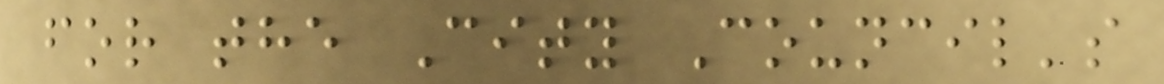for the City Council's
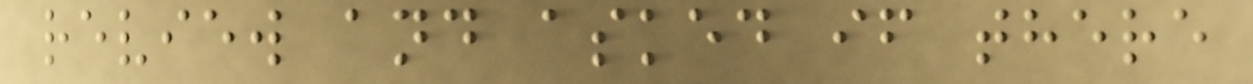review and asked if there
